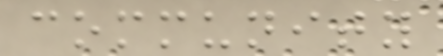community
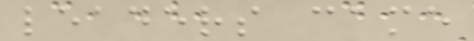leaders came
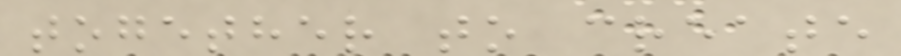together to create
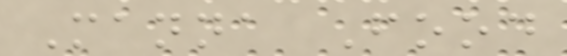Manna Food
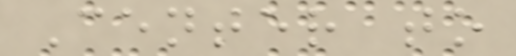Center to
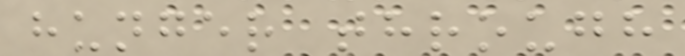hunger through
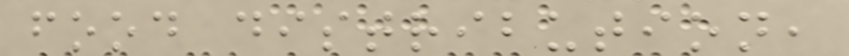food distribution,
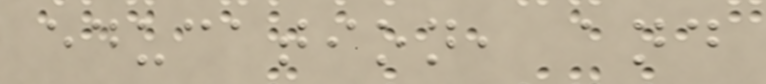education, and
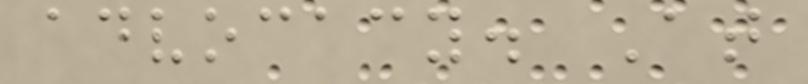advocacy. At
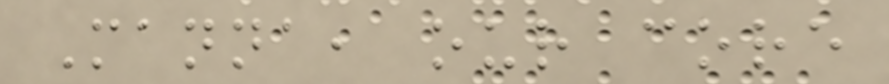Manna, our core
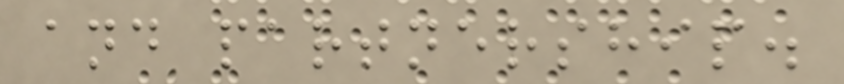and partnership.
